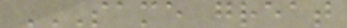SAME GREAT
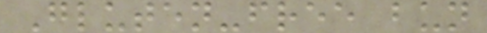Gluten-free bun
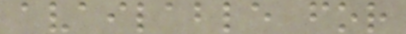available for
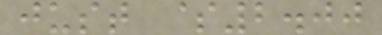just $2.00
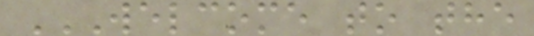WELCOME TO THE
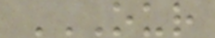OUR
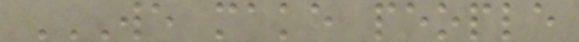WE MAKE PEOPLE
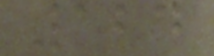124
